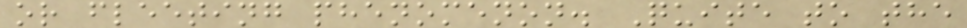or fleeting phenomenon. Quite to the
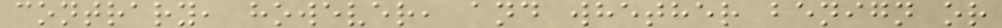contrary, however, and whether benign or
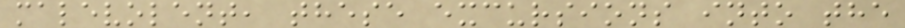malevolent, these excursions into the
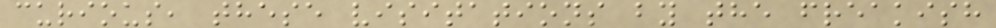curious, these visitations by the freakish
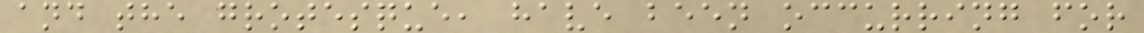and the grotesque, have been occurring for
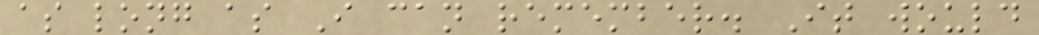as long as I can remember. It would
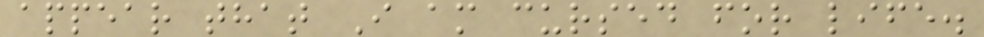appear that I am cursed for life.
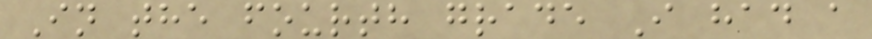In the fourth grade I had a
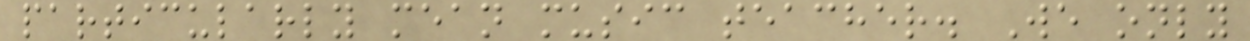particularly mean music teacher. We only
